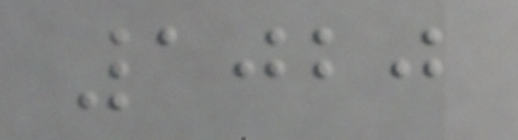1020
